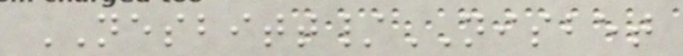NESBITT/NISBET
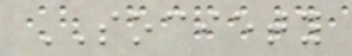SOCIETY
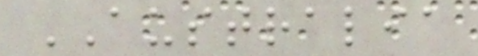AUSTRALIA
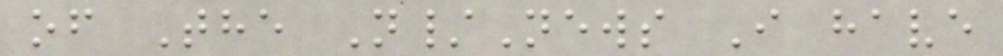of The N/News I have
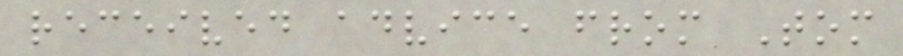received advice from Tom
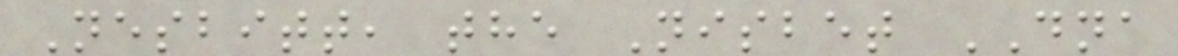Nesbitt, the Nisbet DNA
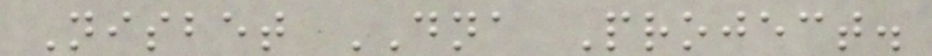Nisbet DNA Project.
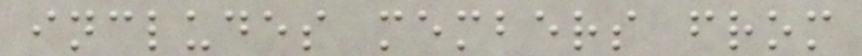includes members from
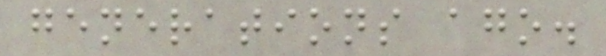generations ago.
